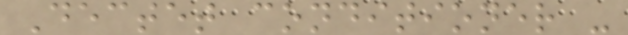Dectet conditioner -
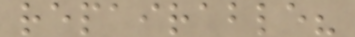repairable?
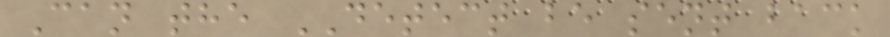Can the DETECT be sent back
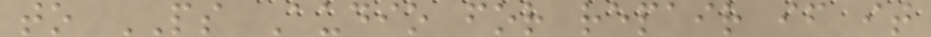to PS Audio for repair if it
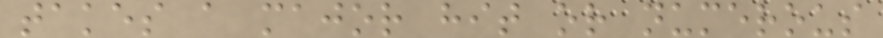takes a major hit or numerous
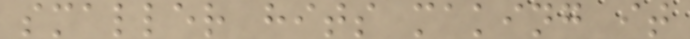smaller hits making it
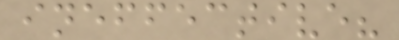ineffective?
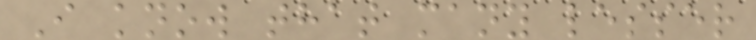I know that many lesser
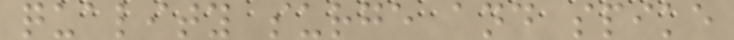quality surge and spike
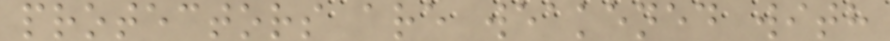protectors are weakened with
